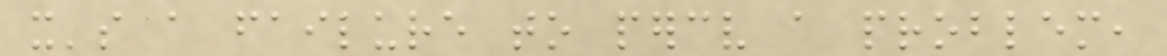it's a failure to perceive a problem,
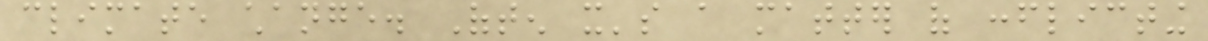climate change. Often it's a matter of conflicting
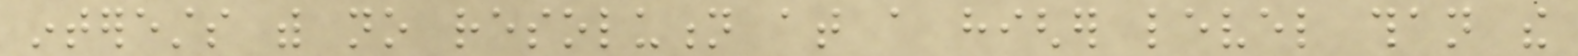interests with no resolution at a higher level than the
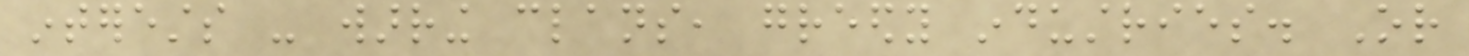interests - warring clans, greedy industries. Or
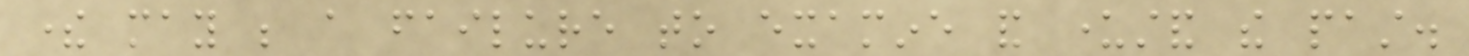there may be a failure to examine and understand the past.
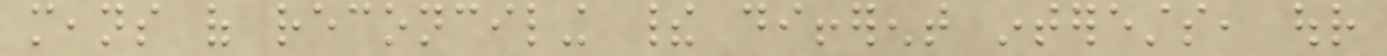means of reconciling their different interests, our
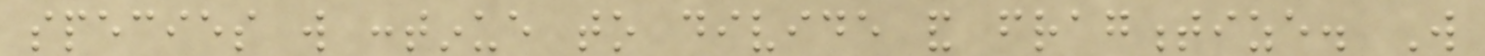species will continue to divide and fragmentize. Will
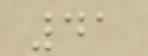41
